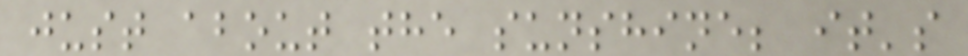just about the sunshine; it's
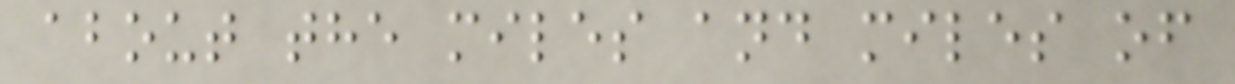about the miles and miles of
